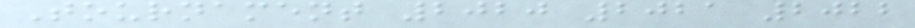Tournament 2020 2021 2022
